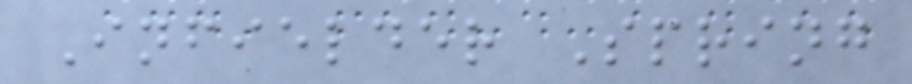Infielder Spring
